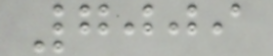7009
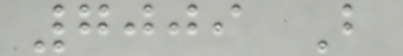7009 B
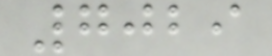7029
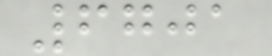6701
